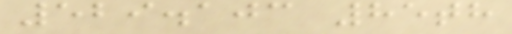529.103 85th
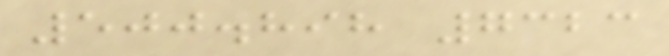500.898 7323
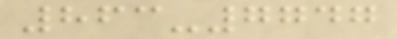863-7747
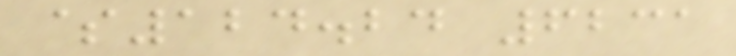$124.24 6231
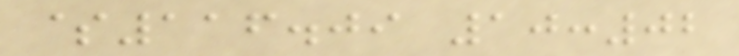$116.09 10:02
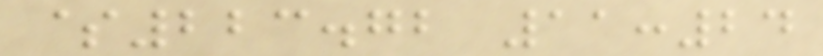$223.72 11:24
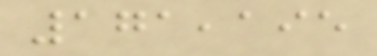171,195
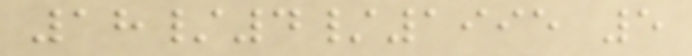18/4/1995 5
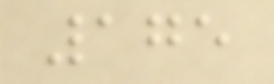175
